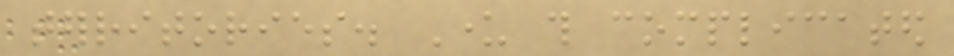territories. Under this complicated
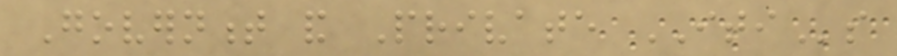Government and Private ITIs
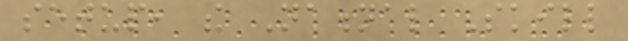setup, the National Skill
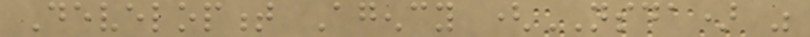Development Agency (NSDA) was
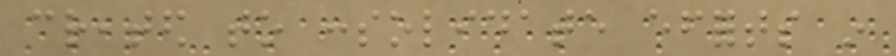created to consolidate efforts in
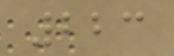223
